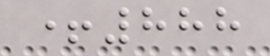+888
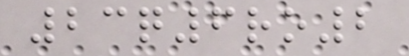23q6ro2
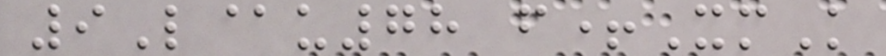9L@u78 f+XmK
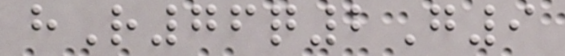hR76q2G9
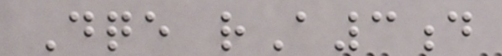Dqe rA3d
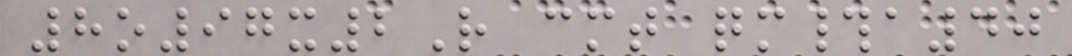8o97x2R cmt qm#a40
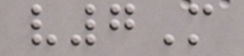v7M
